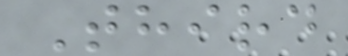Third
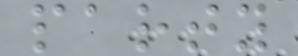party
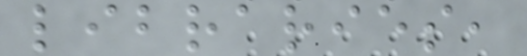libraries,
